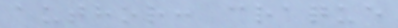author: craque
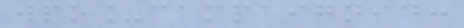wpo_campaignid:
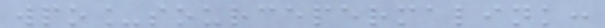wpo_sourcepermalink:
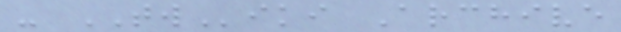- TWiki Archive
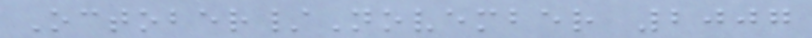October/November 2007
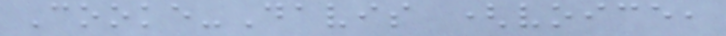Cooke-Davis (voice,
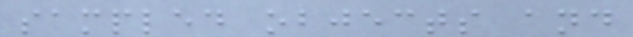sampled objects and
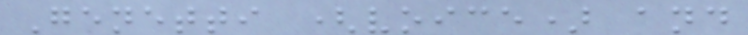Genetti (voice) and
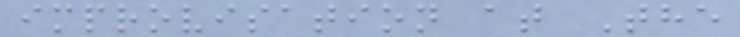improvisation at The
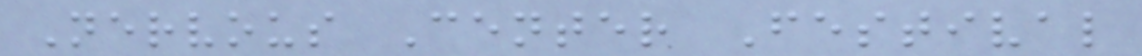Nervous Center Festival
